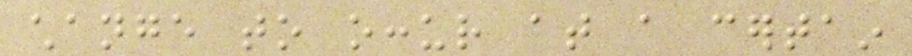change to occur at a certain
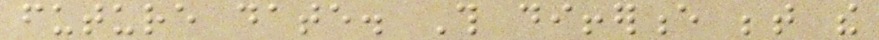future date. This difference between the
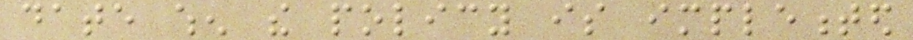date when the policy is implemented
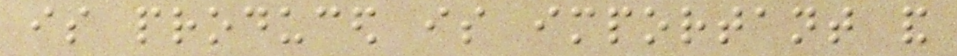is produced is important and
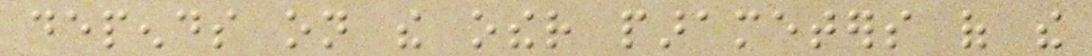depends on the other parameters of the
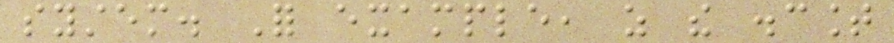system. For example, as the discount
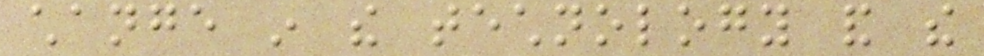change in the technology and the
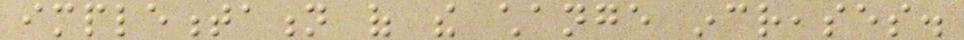implementation of the change increases.
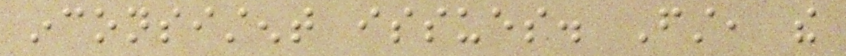inconsistent issues. First, the
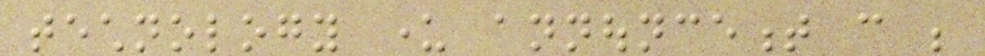technology under announcement can be
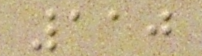110
